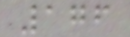176
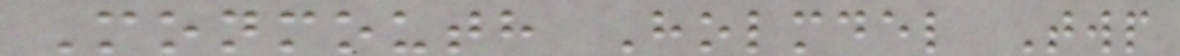Monmouth Holmdel Twp
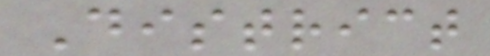District
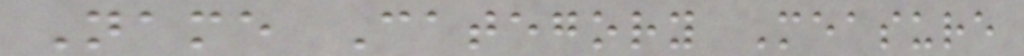Name Category Measure
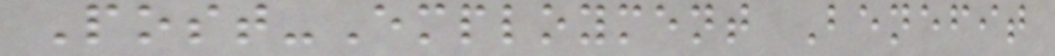Post-Employment Benefit
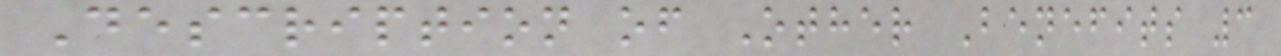Description of Other Benefits 3
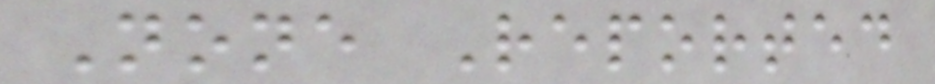None Reported
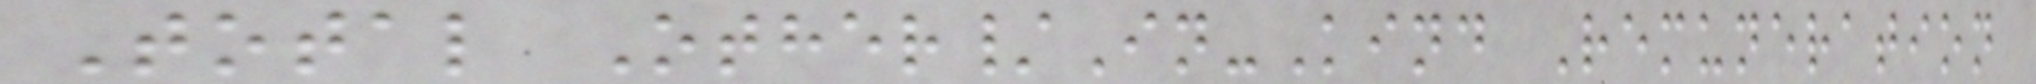Total Other/In-Kind Remuneration
